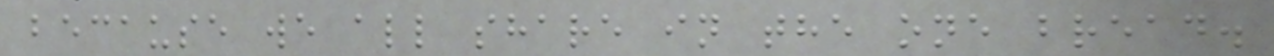because we all share in the one bread.
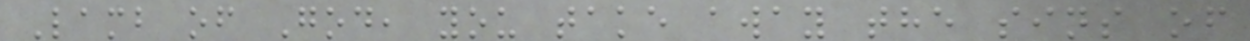Lamb of God, you take away the sins of
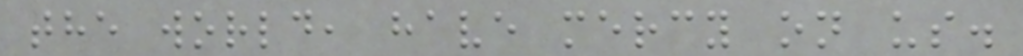the world, have mercy on us.
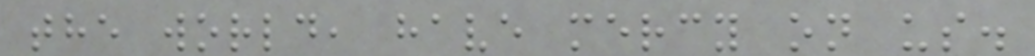the world, have mercy on us.
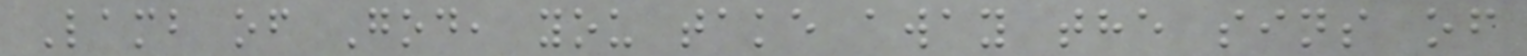Lamb of God, you take away the sins of
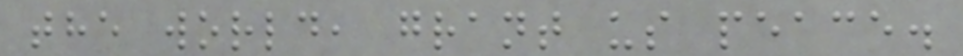the world, grant us peace.
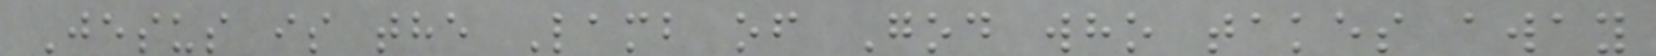Jesus is the Lamb of God who takes away
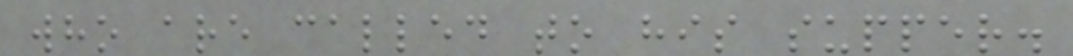who are called to his supper.
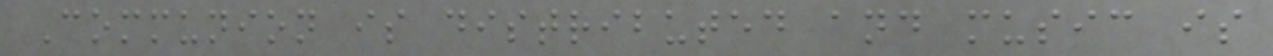Communion is distributed and music is
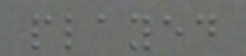played
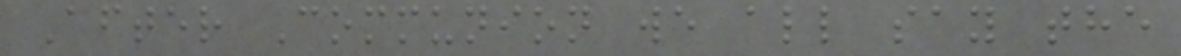After Communion we all say the
